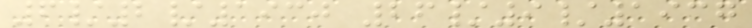6/2/1930 26/9/1937
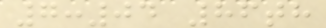7:04 86th
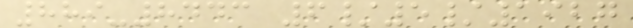889-8443 6/5/1927
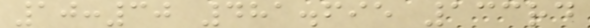10:30 481.695 133rd
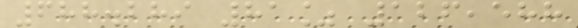688.289 81% 126,588
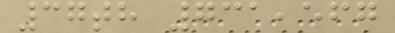37th 731,567
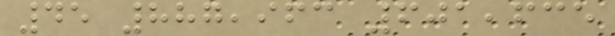45 887,963 601,635
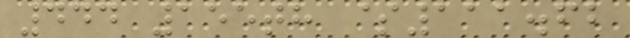444 155th $111.62
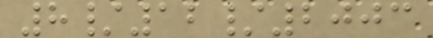8/12/2003
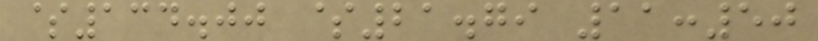$134.00 $21.79 11:50
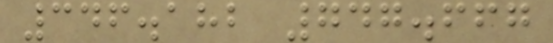346.182 747.667
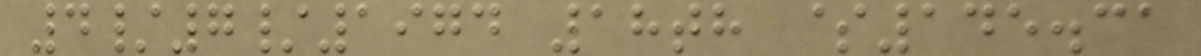4/7/1974 18th $145.31
